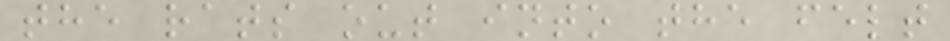the rats out into the felt
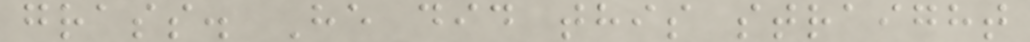grass. He did this straight
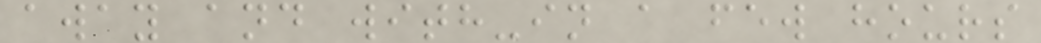away and with-in a few hours
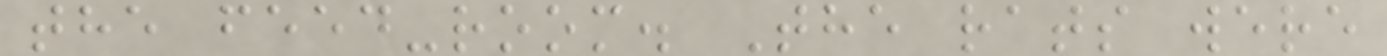the feed-room. The rats were
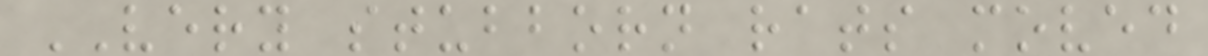VERY stubborn rats moved
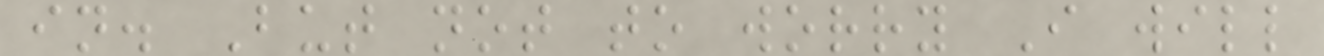in. But not to worry I will
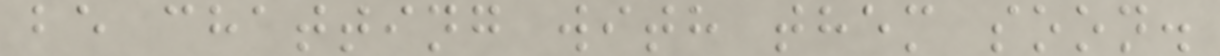be chatting with them soon.
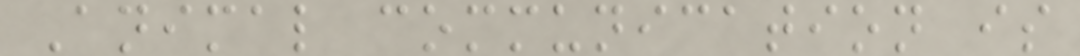Animal communication is
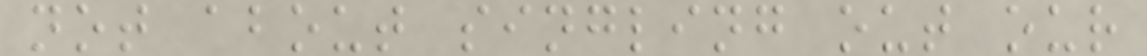not about singling out our
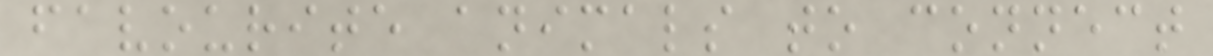favourite animals to connect
